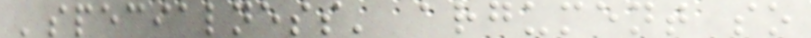'specialness' argument so
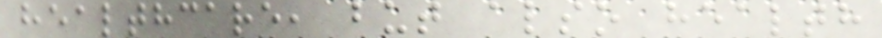healthcare, but also health
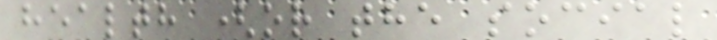health (or the social
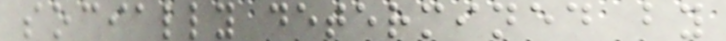socially determined by
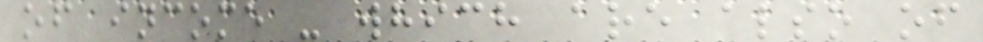of income - which are also of
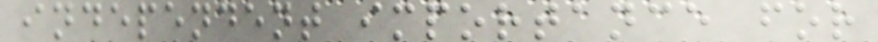independent importance for
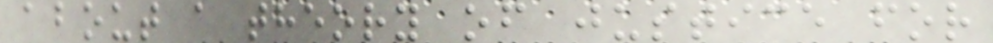about a theory of justice for
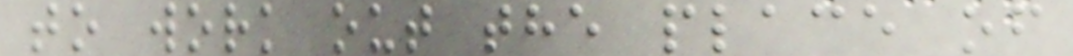to work out the place of
